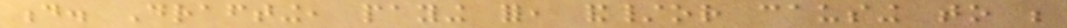d. Drafting, paying for, and/or causing to be
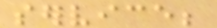service;
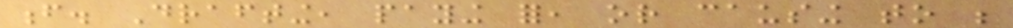f. Drafting, paying for, or causing to be
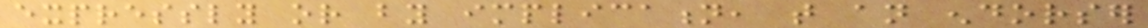expressly or by implication, that an endorser
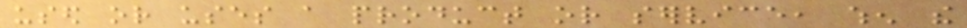used or uses a product or service, when the
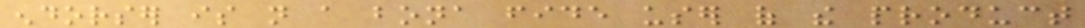endorser is not a bona fide user of the product
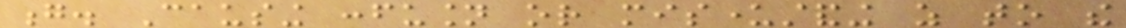g. Causing confusion or misunderstanding as to the
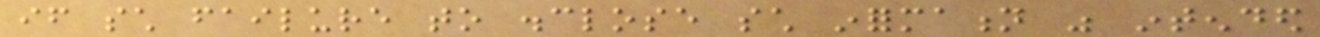if such failure to disclose such information was intended
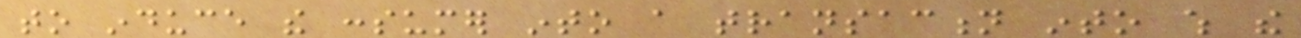to induce the consumer into a transaction into which the
